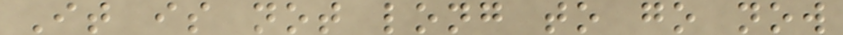It is not long to go now
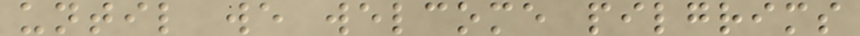until we welcome pilgrims
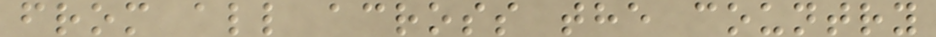from all across the country
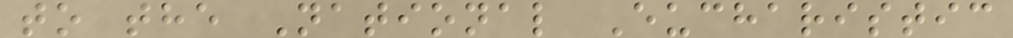to the National Eucharistic
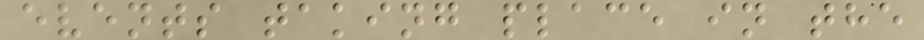events taking place in the
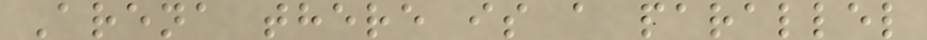Arena there is a parallel
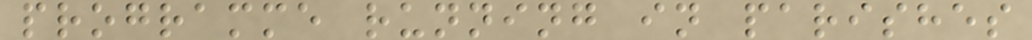programme running in parishes
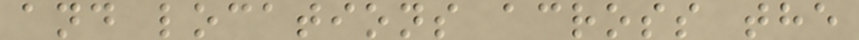and locations across the
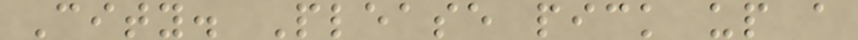City. Please pick up a
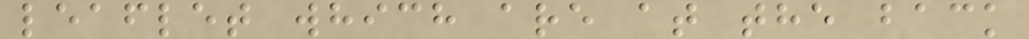leaflet which are at the back
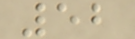52
